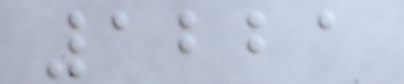1221
